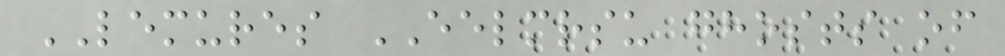LEMURES EELMRSU ghosts of
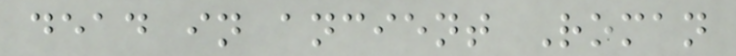dead in ancient Roman
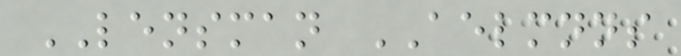LENSMAN AELMNNS
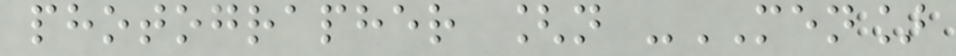photographer [n -MEN]
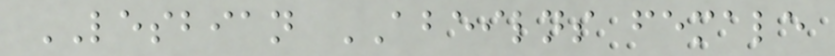LESBIAN ABEILNS female
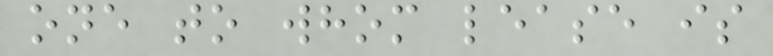one to whom lease is
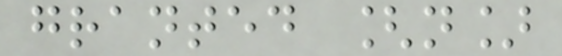granted [n]
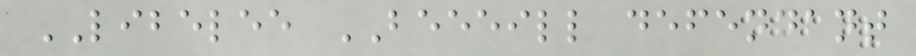LIBELEE BEEEILL defendant
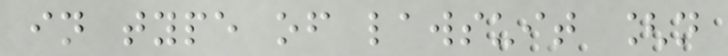in type of lawsuit [n
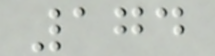174
